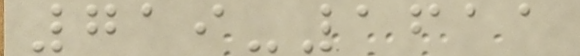719-1611
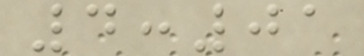4:01
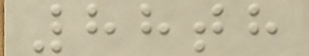88th
